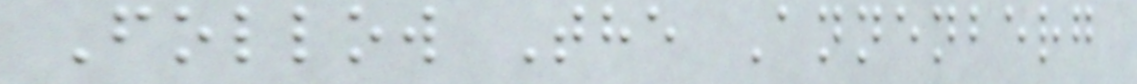Follow The Annenberg
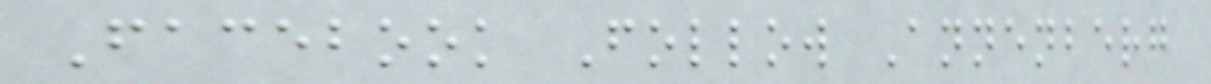Facebook Follow Annenberg
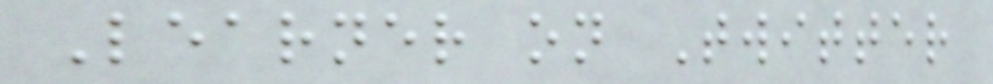Learner on Twitter
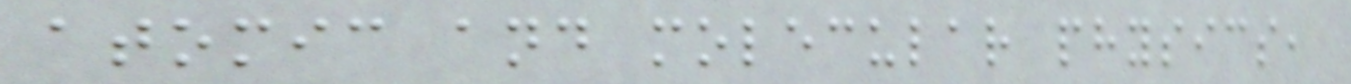atomic and molecular physics,
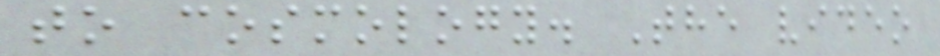to cosmology. The video
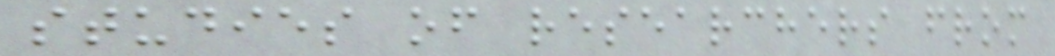studies of researchers from
